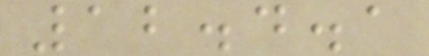12.4.1
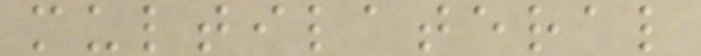multilateral
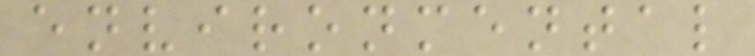environmental
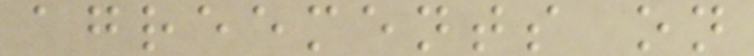agreements on
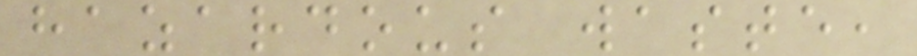hazardous waste,
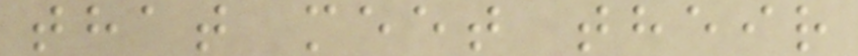that meet their
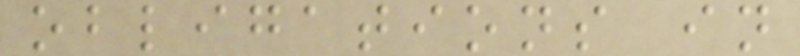obligations in
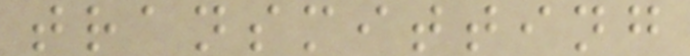transmitting
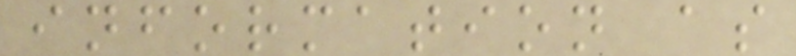information as
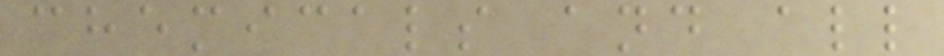chemicals and all
